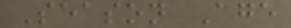Season Age
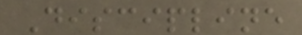Discipline
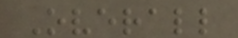Overall
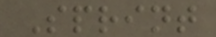Sprint
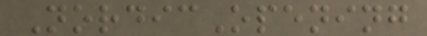NordicOpening
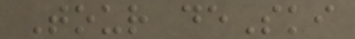Tour deSki
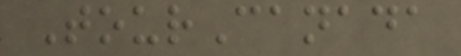TourCanada
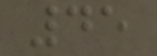45
